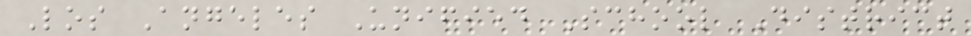Los Angeles Unified School District
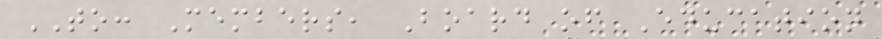TO: Members, Board of Education
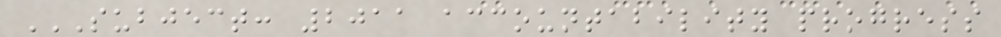SUBJECT: 2011 ACCOUNTABILITY PROGRESS
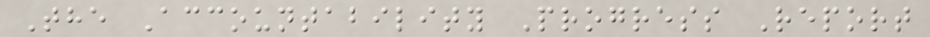The Accountability Progress Report
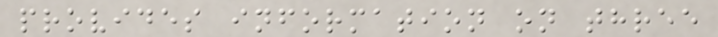provides information on three
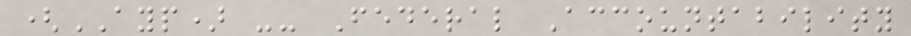(AYP) -- Federal Accountability
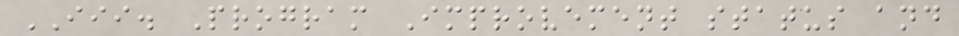III. Program Improvement status and
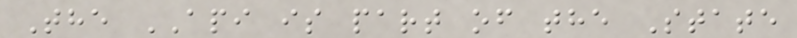The API is part of the State
